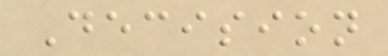Decision
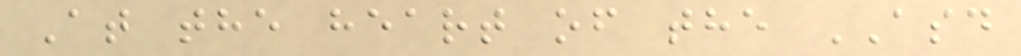At the heart of the ASD
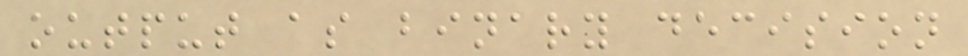output as binary decision
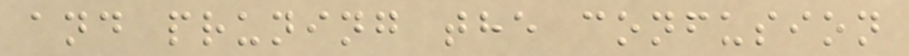and pruning the confusion
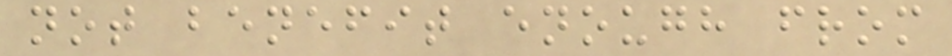not benefit enough from
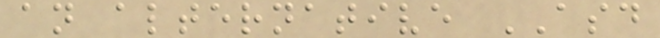an alternative ASD
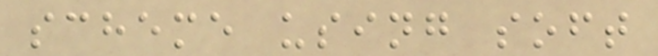scheme using soft
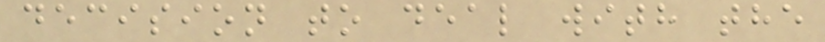decision to deal with the
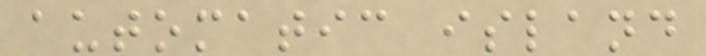automatic island
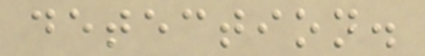detection.
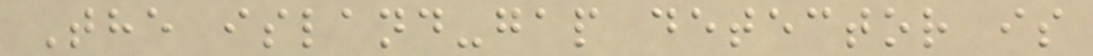The island-gap detector is
